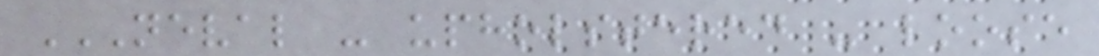NEVAL - UPHOLSTERED - LOOSE
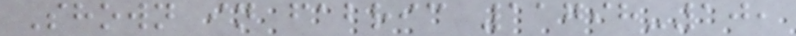Shown in fabric 11798-10,
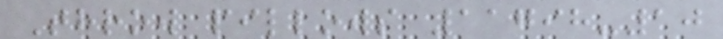Throw pillows 11798-10
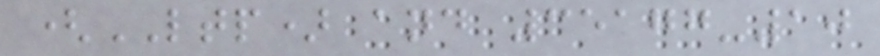(LTP) and 35177-10
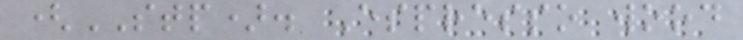(STP). Espresso wood
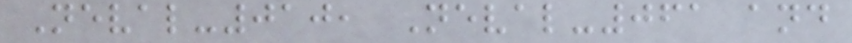Neval-010, Neval-061 and
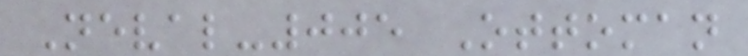Neval-005 Ottoman
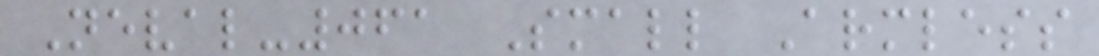Neval-061 Small Armless
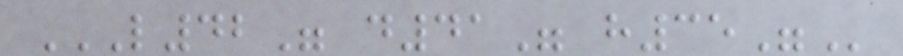L42" D41" H35"
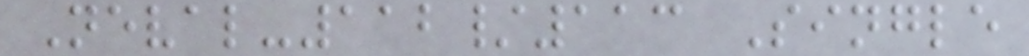Neval-112/113 Single
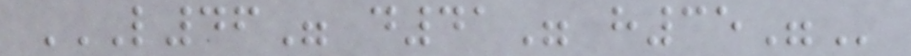L46" D41" H35"
